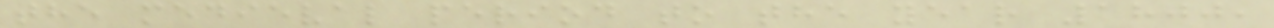the medieval period to the year 1800,
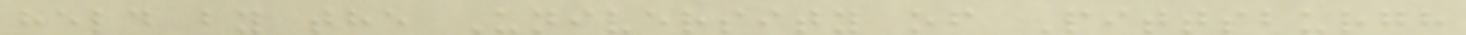held by the University of Pittsburgh
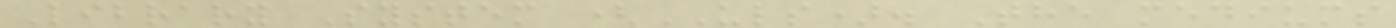Library System (ULS). The mediums
